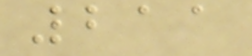211
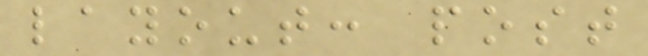layout: post
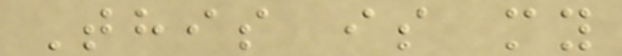This is my
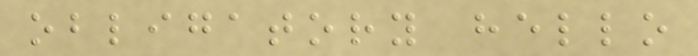obligatory hello
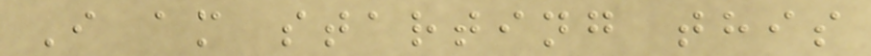I am starting this
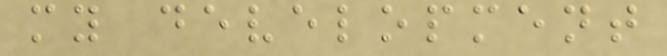my development
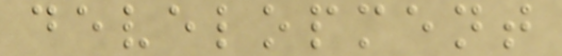development
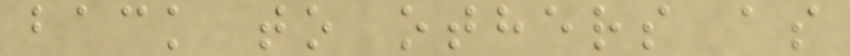back to others as
